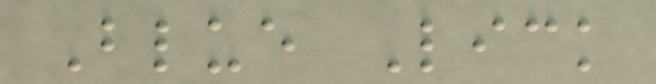Blue Lick
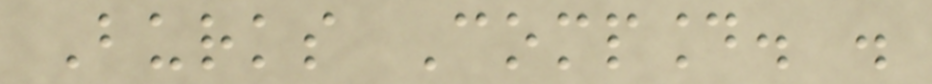Burks Compound. .
